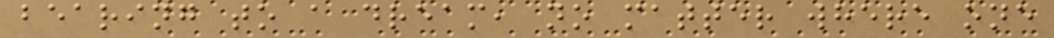bearing to a dream, no matter where one
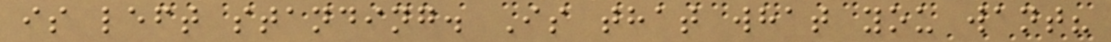is left standing. Is that what you want?
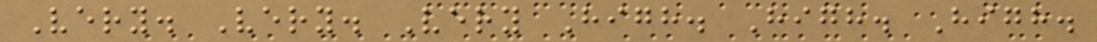Very. Very. Very High. High. High.
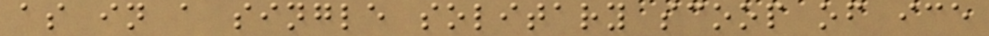as in a single solitary scoop of ice
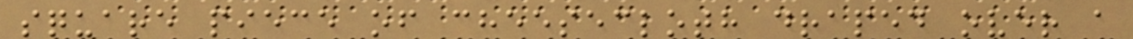square piece of cheesecloth draped over a
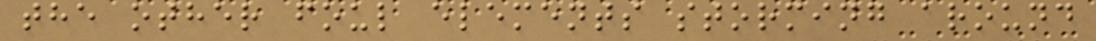the other foul elements storming around
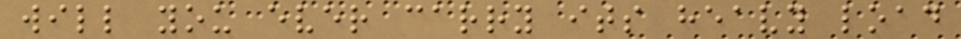will you ever carry its heavy load
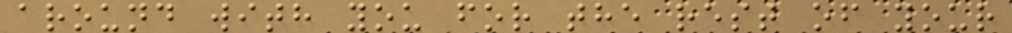around with you for the rest of your
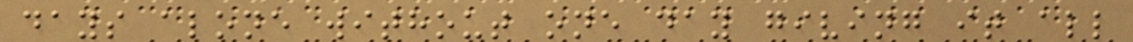days alone without one day giving it all
